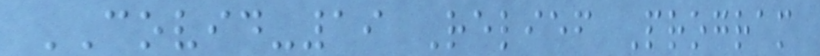COVID-19 Relief Program
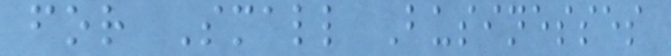for Small Businesses
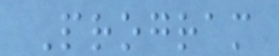Program
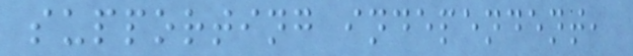supporting independent,
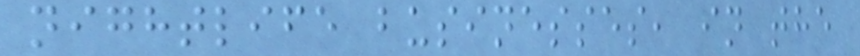nightlife businesses, in the
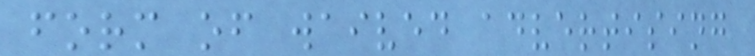form of waived advertising
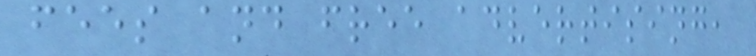fees and free advertising,
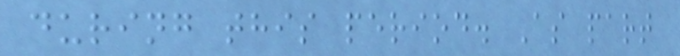during this period. As part
